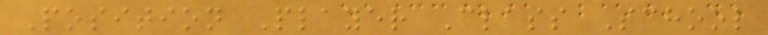Position Player Class School
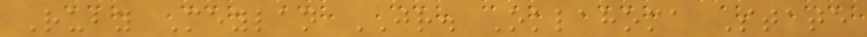Ruby Meylan JR. Oklahoma State
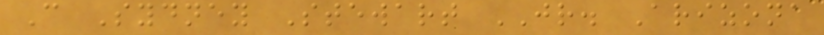C Sydney Stewart JR. Arizona
